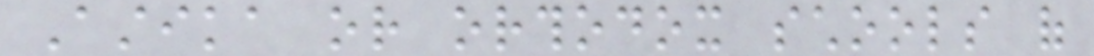Astika or orthodox schools of
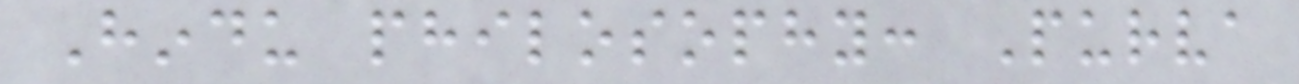Hindu philosophy: Purva
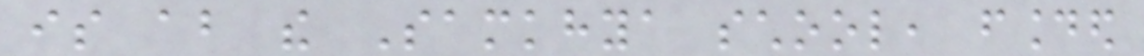is about the Samkhya school, founded
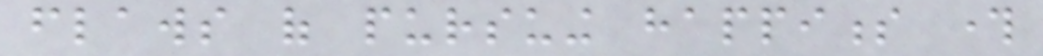flaws of pursuing happiness through
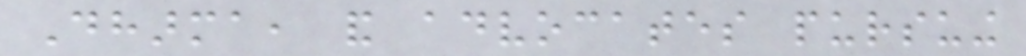Dharma, and advocates pursuing
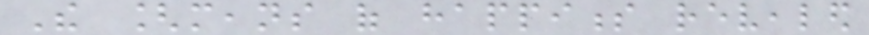The [means of happiness revealed
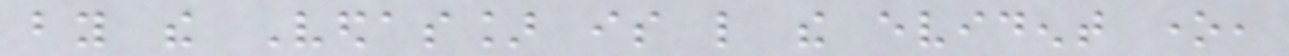by the Vedas] is like the evident one,
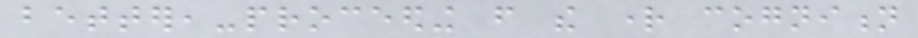better,-proceeding from the right cognition
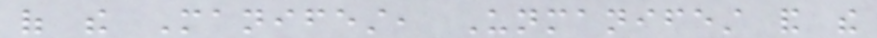of the Manifest, Unmanifest and the
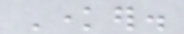Knower.
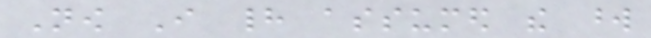Now I had assumed the word
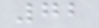72
